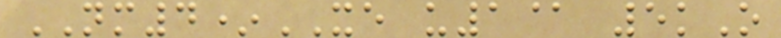NM4*XE u1@ 5kO
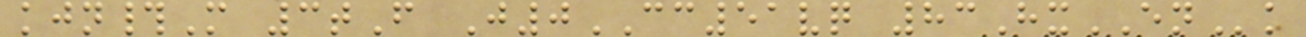kjn#M 3tF J0CC51vq 83HxENk
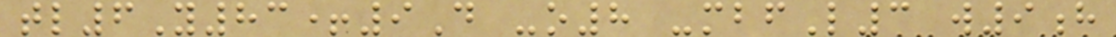tl6Y83+9D -o8 -mbfL3 w9h
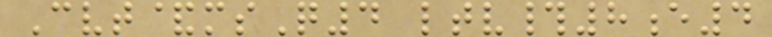Cvt&msQ4 ltv#8e4
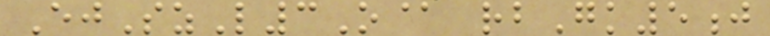EjSzL3O@ rbGk5j
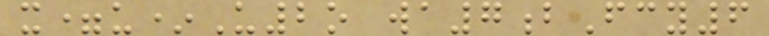x=u*U2o wa7bFcy6
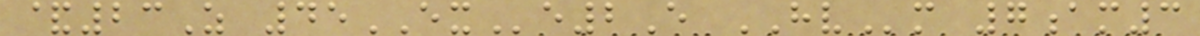&23Z 45EXe2E HVm 7am3
